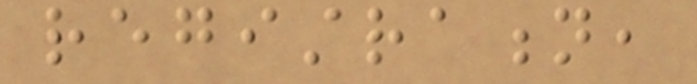registration,
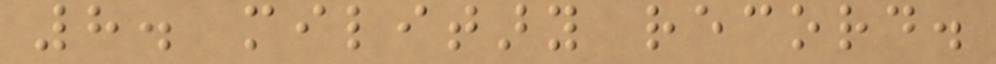8. military record.
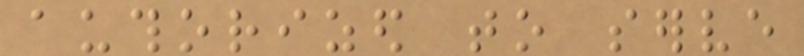authorized to serve
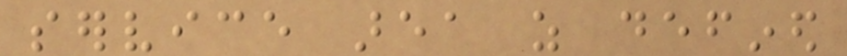service area as defined
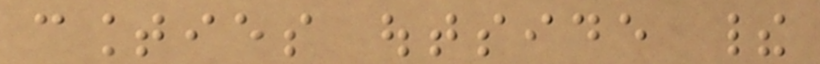counties outside their
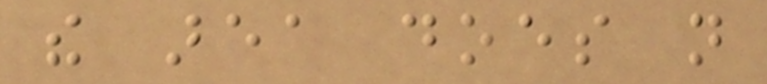the area does not
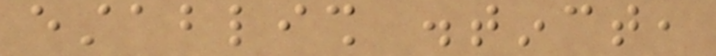establish distinct,
